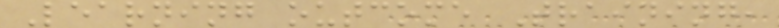Learning outcome Training,
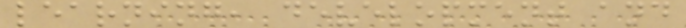learning, development and
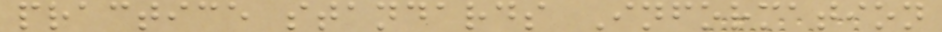practice standards Information
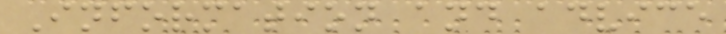Information and advice
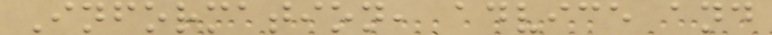Information, advice and
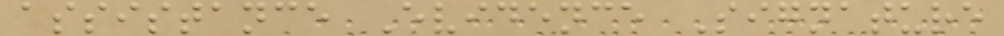assistance Evidence Signature
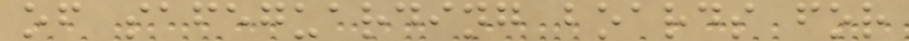of safeguarding boards for
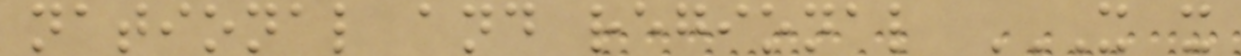national and regional X X
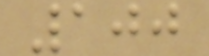100
